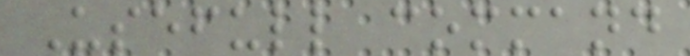Usefull command
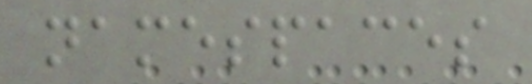namespaces
